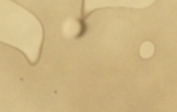a
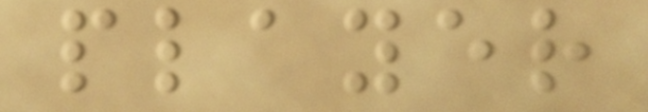player
